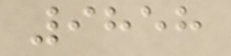9858
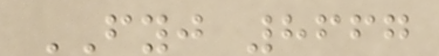FYJ 8667
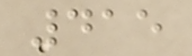415
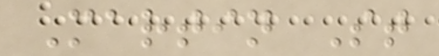Martin St
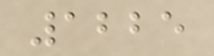1225
